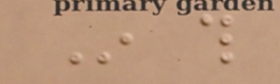In this
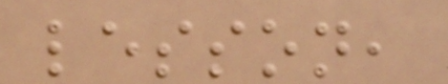lesson,
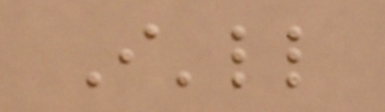I'll
